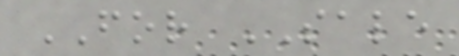FOR SALE
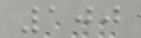100
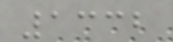1332
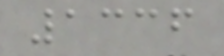1336
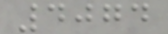4074
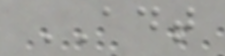ADT
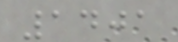1401
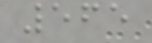565
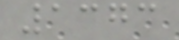1373
